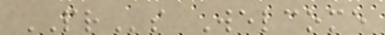PRs Welcome
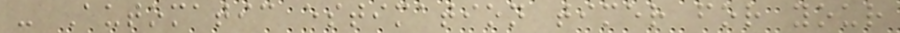- Automatic estimation timer for your
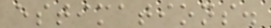estimations.
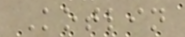Kotlin
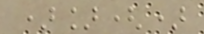)]()
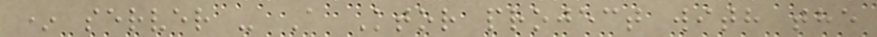* server - A Ktor project with the
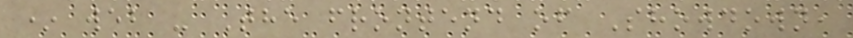* web - The frontend of Showdown,
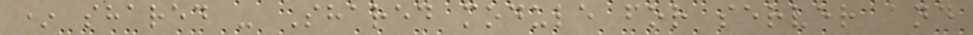* shared - Shared module for server and
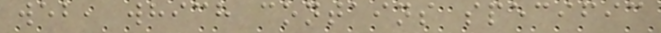web, which contains specific
